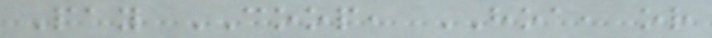Pay COOP, HOA, or
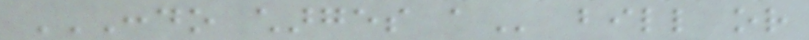CONDO CHARGES A bill or
